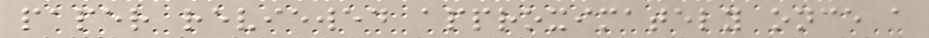paper reviewed approximately once a
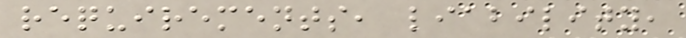requirements, liability,
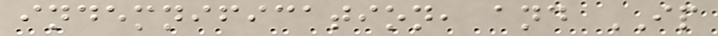indemnification, and IP
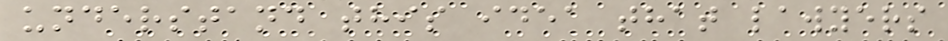understand this idea that lawyers
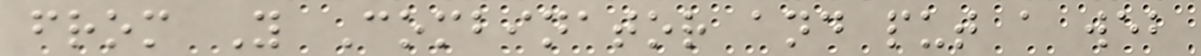from Y Combinator and put a web
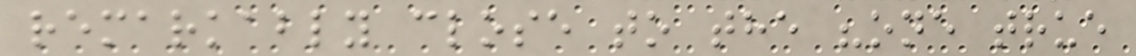remarkably close to the "one true
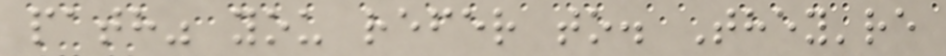path" you refer to. They're
